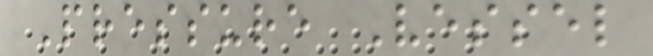Pressure Vessel
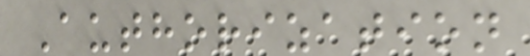Authorization
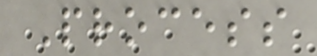Process
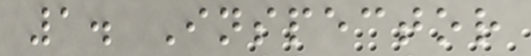1. Inspector
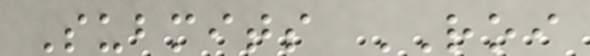Submits ROI
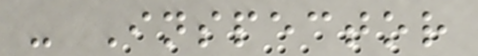- Inspector
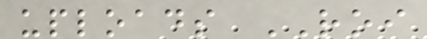uploads ROI
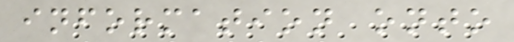information onto
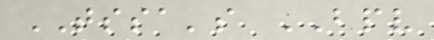TSSA's BPV
